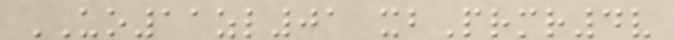UO11zl01 xbPrmr4v
